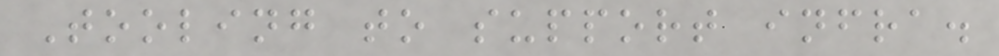Tooling to support infra.
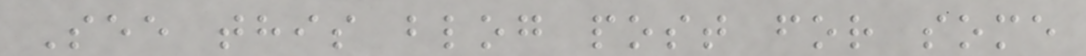See this blog post for some
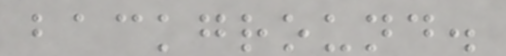background.
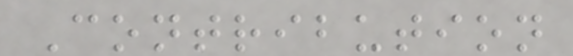Contribution
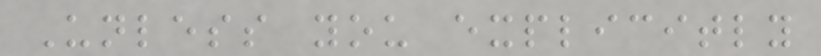Unless you explicitly
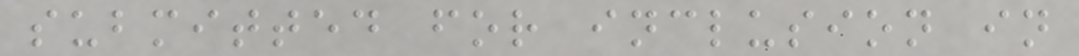submitted for inclusion in
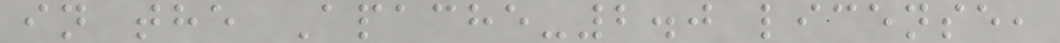in the Apache-2.0 license,
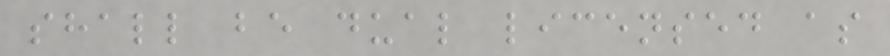shall be dual licensed as
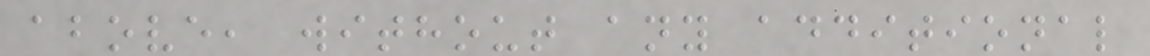above, without any additional
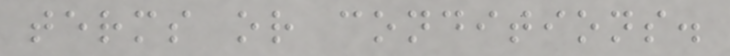terms or conditions.
